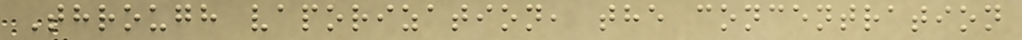Through vaporization, the concentration
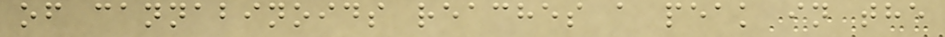of cannabinoids reaches a peak in the
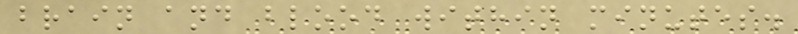brain and blood within minutes.
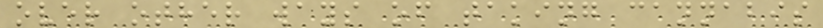over other ways of taking cannabis
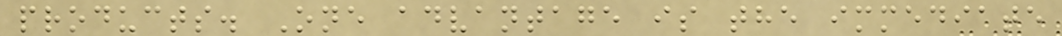products. One advantage is the immediate
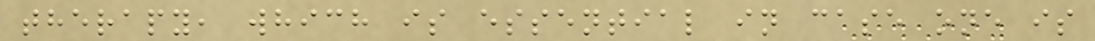therapy, which is essential in case one is
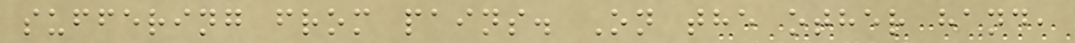suffering from pains. On the other hand,
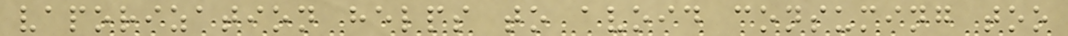vaporization helps to avoid consuming too
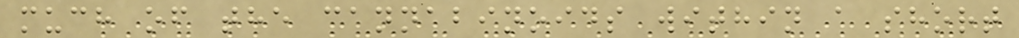much of the cannabinoids within a short
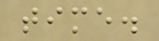time.
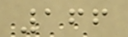166
